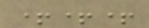+++
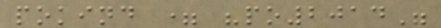pokind = "po2014"
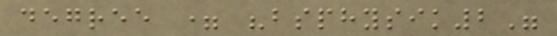degree = "bsphysik2"
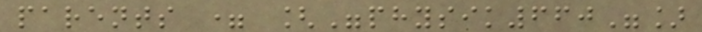parents = ["physik660"]
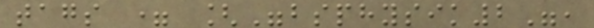tags = ["bsphysik2",
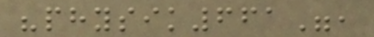"physik661",
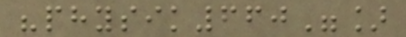"physik660"]
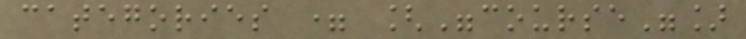categories = ["course"]
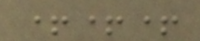+++
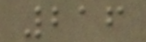216
